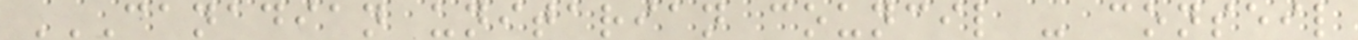CANADIAN UNITARIAN COUNCIL - CONSEIL
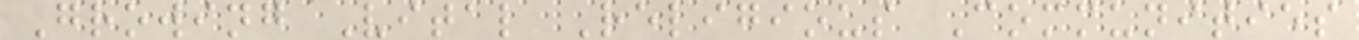Growing Vital Religious Communities
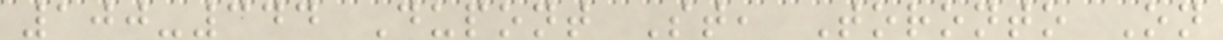100-344 Dupont St, Toronto On
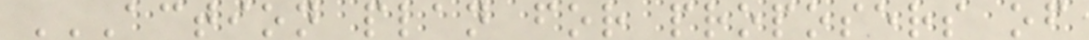ACTION PLAN FOR PROPOSERS OF
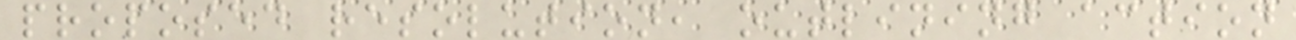proposed resolution, outlining action
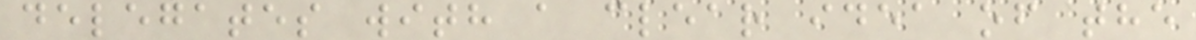delegates with a clear idea of the
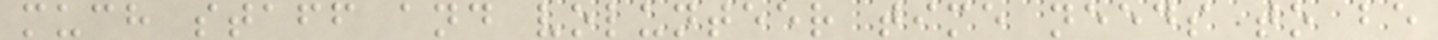much staff and volunteer time needs to be
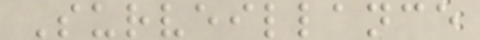Surveillance
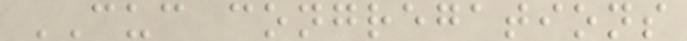CUC congregations
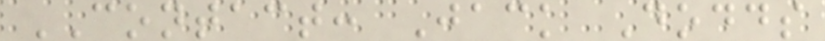CONTACT: Jack Dodds
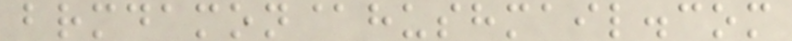brmdamon@hushmail.com
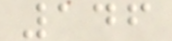146
